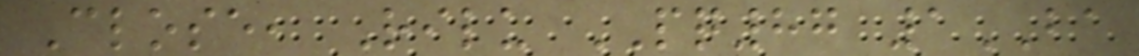Close, Rilu PQ87 1BA
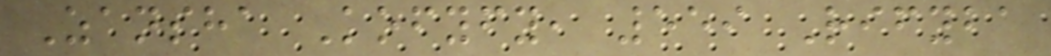Zansha Kofyfy, 559 Rifyba
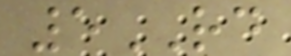5RD
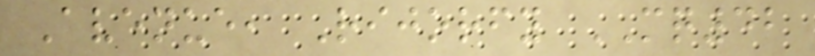Avenue, Rijorfy MQ42
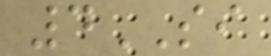4SI
